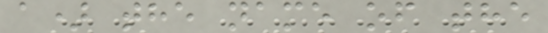a) the name of the
